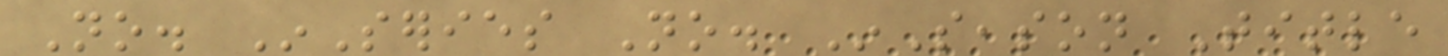No. InSeries No. InSeason Title
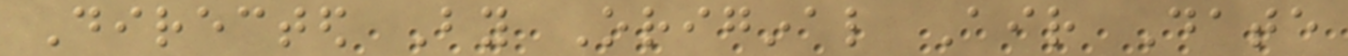Directed By Original Air Date
